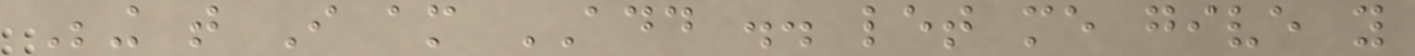Being that I am ADD .. let me give you
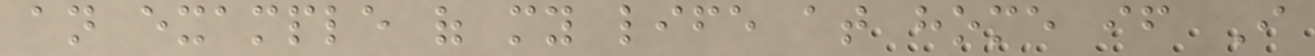an example of my life at home if I
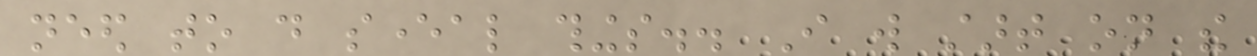need to do several things.. I will start on the
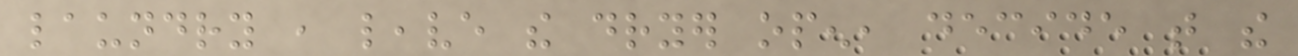laundry , leave the dryer open, decide that the
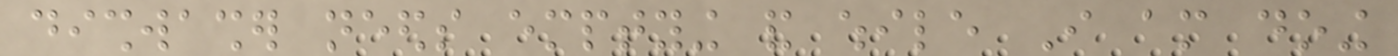dishwasher needs emptying and while I am doing
